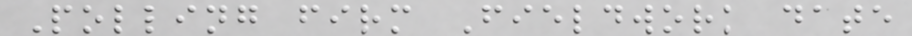Polling firm Fieldwork date
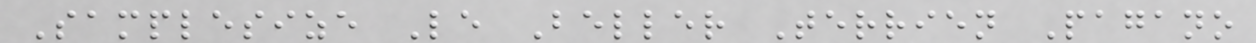Samplesize Le Beller Terrien Pagano
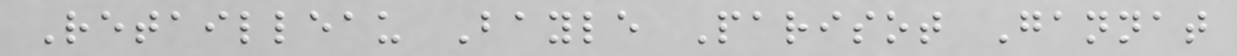Retailleau Bayle Parisot Gannat
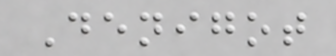Denigot
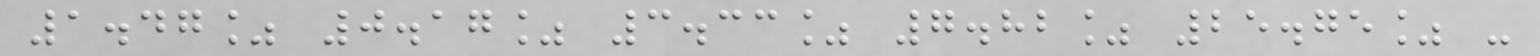1.47% 0.17% 3.33% 7.82% 25.75% -
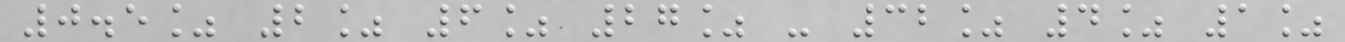0.5% 2% 6% 27% - 32% 4% 1%
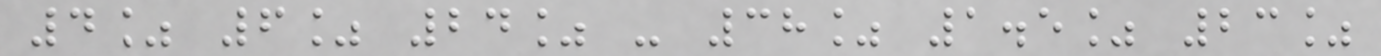4% 6% 24% - 38% 1.5% 23%
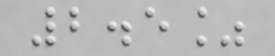2.5%
